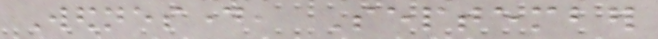Wednesday, September
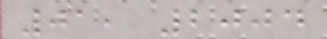01, 2004
